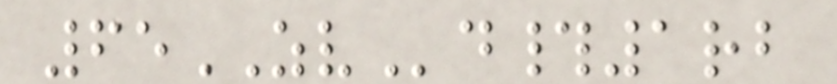65ZVd#1rb
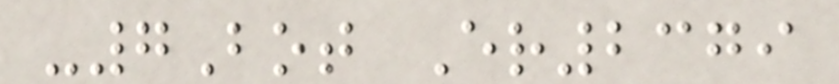-7Bot Er2379
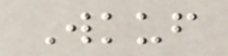Wkuf
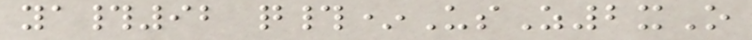ya#92 q#*UsZ2xO
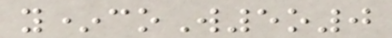y*coW5o0
